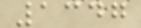1347
